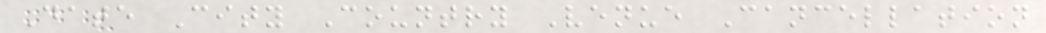Date City Country Venue Cancellation
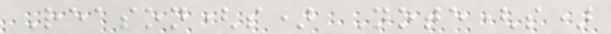Reason(s) Note(s)
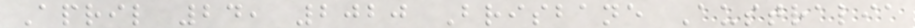April 24, 2020 Brisbane Australia
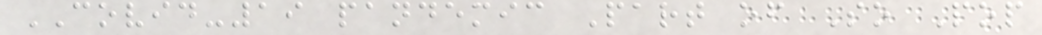COVID-19 pandemic Part of So Pop
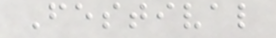Festival
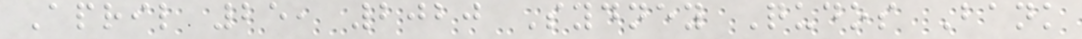April 25, 2020 Sydney Qudos Bank
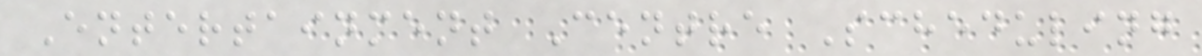Entertainment Centre Scheduling
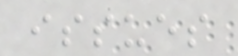issues
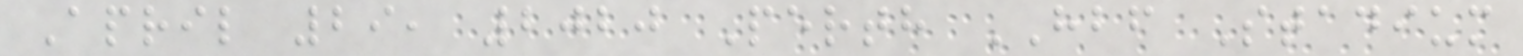April 29, 2020 Perth HBF Stadium
